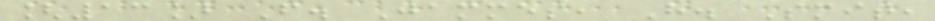[13] F. Jammes, H. Smit,
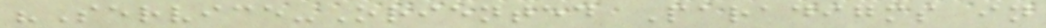"Service-Oriented Paradigms in
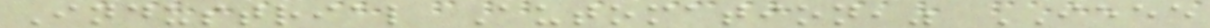Industrial Automation," IEEE
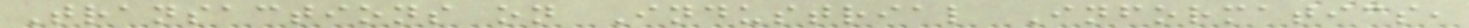Transactions on Industrial Informatics,
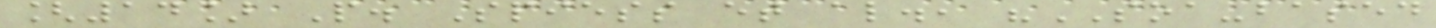[14] P. Spiess et al., "SOA-based
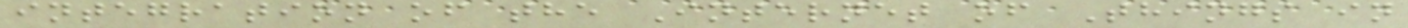integration of the Internet of Things in
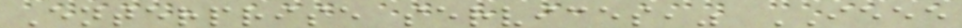Enterprise services," IEEE
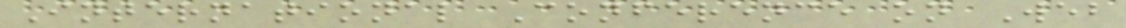International Conference on Web
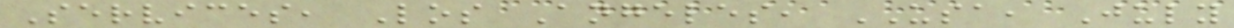Services, Los Angeles, USA, July
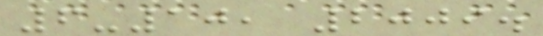6-10, 2009.
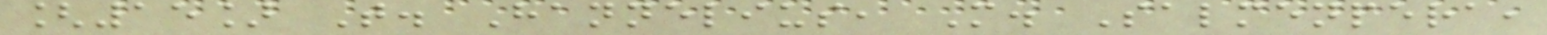[15] T. Hannelius, M. Salmenpera,
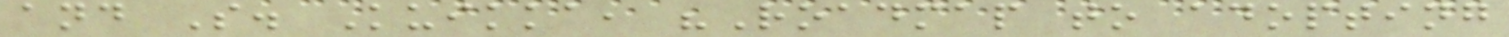and S. Kuikka, "Roadmap to adopting
